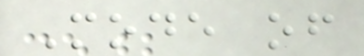Mode of
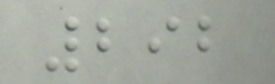292
